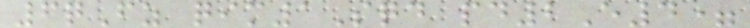6qFz qim1Sqd pd2E4=
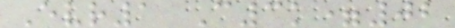Evr1 C3k=02
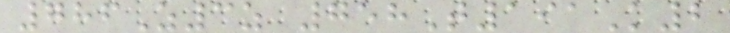786Z3z 758T191K2
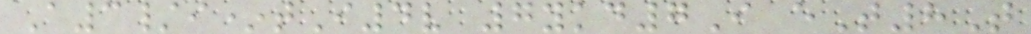A3/i*tI4v 7ykd7I eT8T
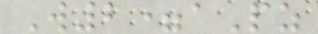W2=aPz
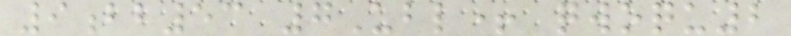9bb53 7Ubl+ qwoqu2
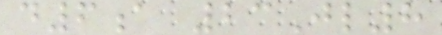d6a 23Jl8
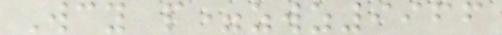Wcy p=zwz9966
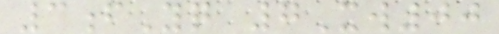3fYq 7Xw00
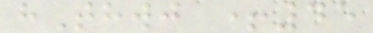hThwj +45
